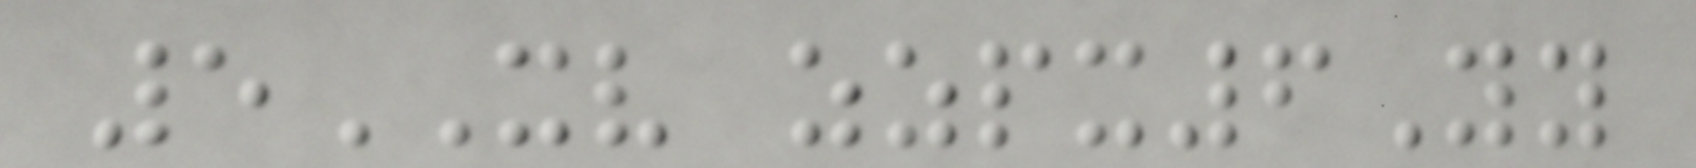5XV zzpx6Yy
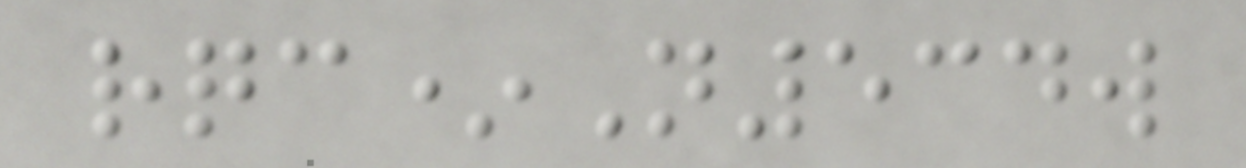rqc*N534w
